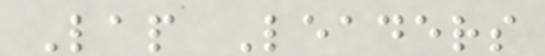Lap Leaders
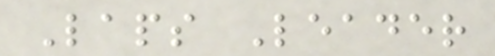Laps Leader
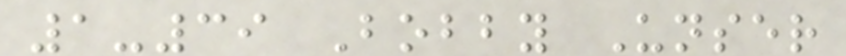1-39 Bobby Unser
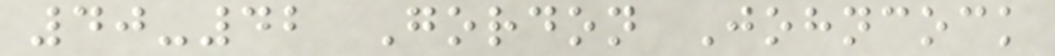40-42 Gordon Johncock
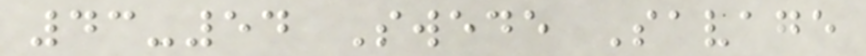43-54 Swede Savage
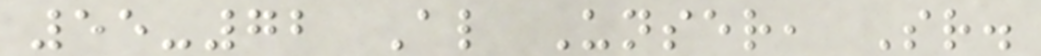55-72 Al Unser, Sr.
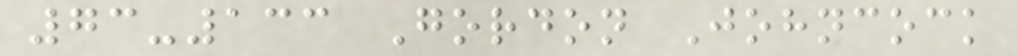73-133 Gordon Johncock
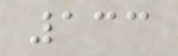133
